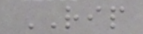RIP
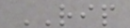RIP
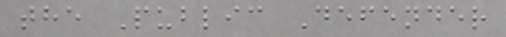the Public Defender
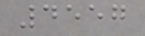4557
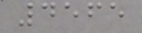4565
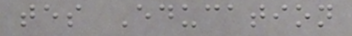tes Education
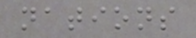nations
